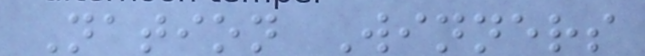Nation Winners
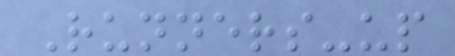Runners-up
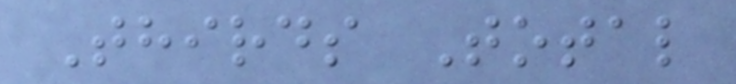Thirds Total
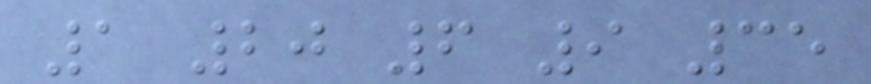1 20 6 9 35
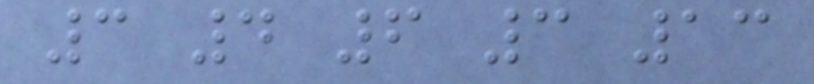3 4 6 3 13
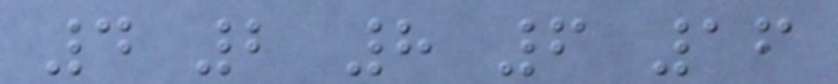4 2 8 6 16
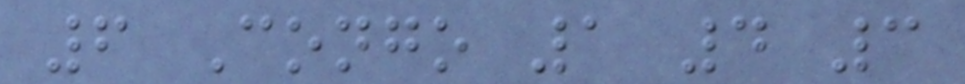6 Congo 1 4 3
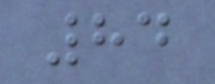84
